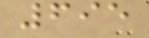695
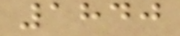1840
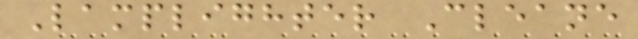Lamplighter Cleane
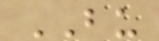BU
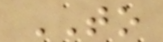TO
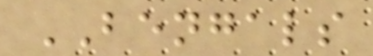BENGALS
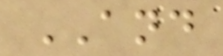AND
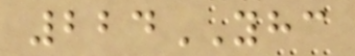224YHC
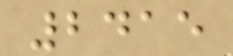2415
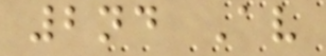2nd Av
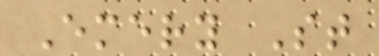Emery St
